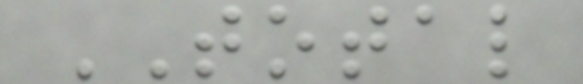TOTAL
